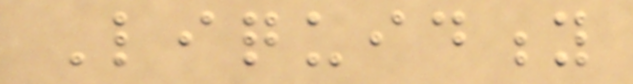Liquidity
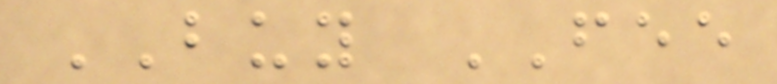BUY FEE
